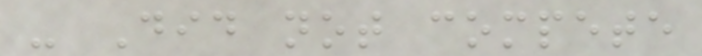- Did not compete
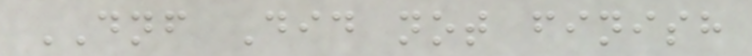DNF Did not finish
